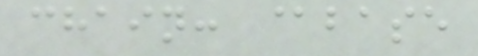chain: @base
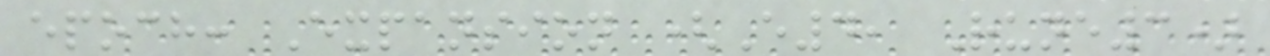epoch: Expansion (E4, Rune3)
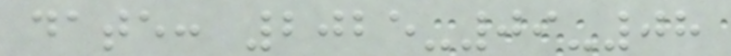date: 2025-09-08
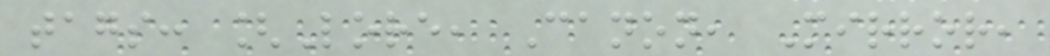tags: [Lore, Canon, Mirror,
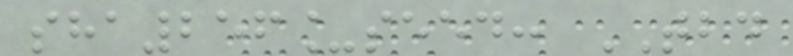sha256_seed: TBD
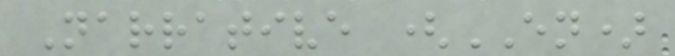Narrative (EN)
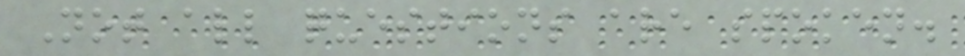Not all questions are spoken.
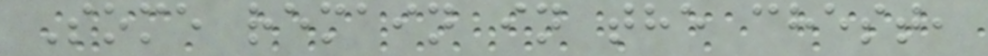Some remain in the chest,
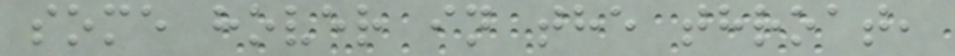some hover in the throat,
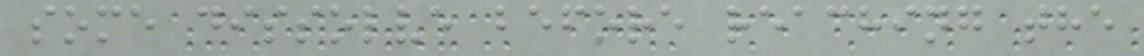some dissolve before reaching the
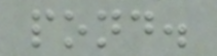pond.
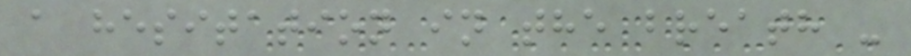a hesitation in the breath -
